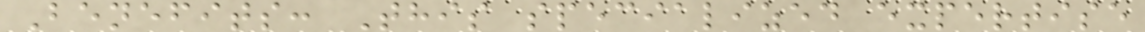Benefits: This specialized expertise
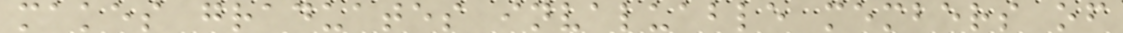makes graduates invaluable members of
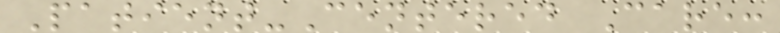Patient-Centered Care:
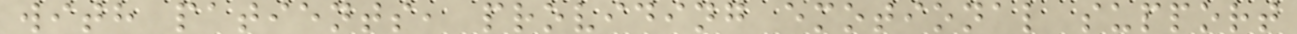with patients, providing emotional support
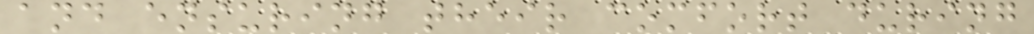and ensuring their comfort during
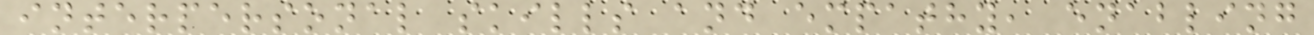interpersonal skills and empathy, enabling
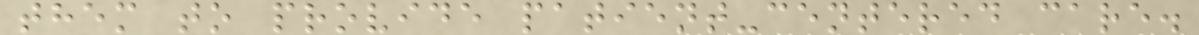them to provide patient-centered care.
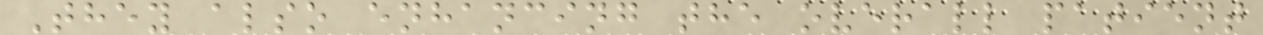They also enhancing the overall patient
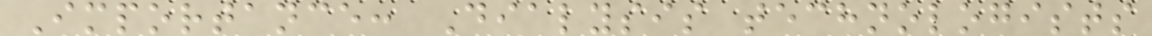Importance: Dialysis technologists
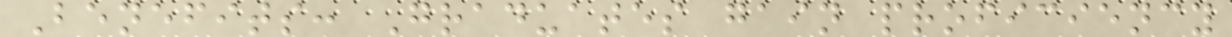Benefits: Graduates gain proficiency
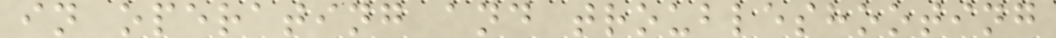in operating and troubleshooting
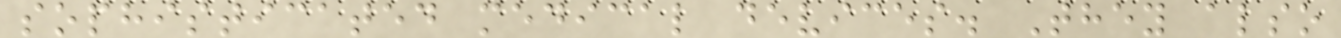sophisticated medical devices. They also
